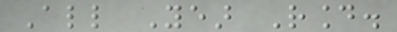All Year Round.
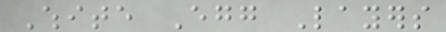White Egg Layers
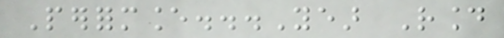Performance...Year Round
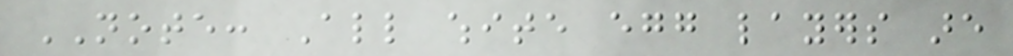NOTE: All white egg layers are
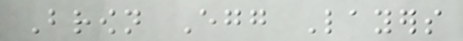Brown Egg Layers
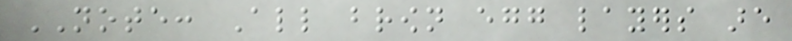NOTE: All brown egg layers are
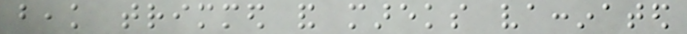beak trimmed and mareks vaccinated
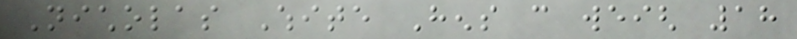Nicholas White Hens can weigh 18
